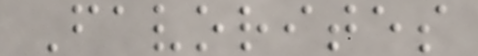Favorites
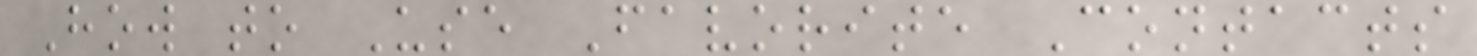How to Use Favorite Contacts
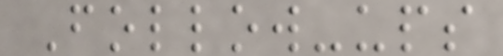Follow-ups
